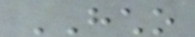HCHO
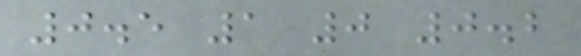0.5 1 0 0.2
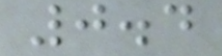0.4
